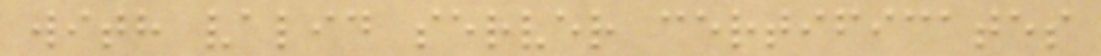with valid server certificates
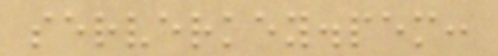serverkey.pem:
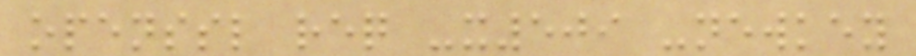openssl req -x509 -newkey
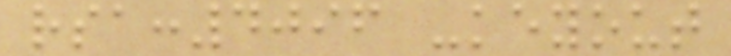rsa:4096 -keyout
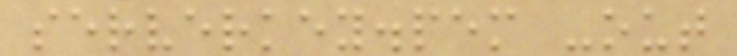serverkey.pem -out
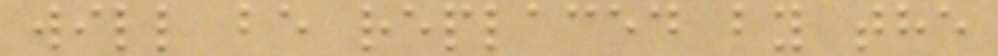will be replaced by the
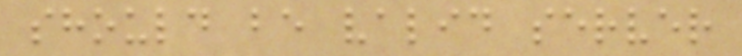should be valid server
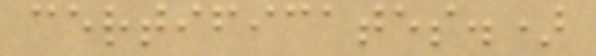certificates.)
